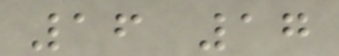16 17
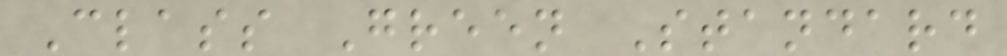Class Green Standard
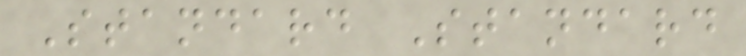Standard Standard
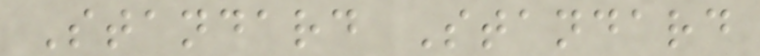Standard Standard
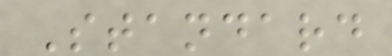Standard
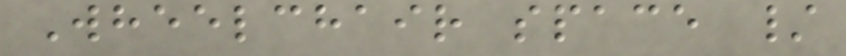Wheelchair space /
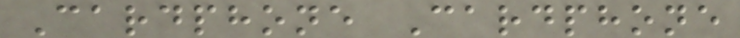Cardphone Cardphone
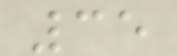35
